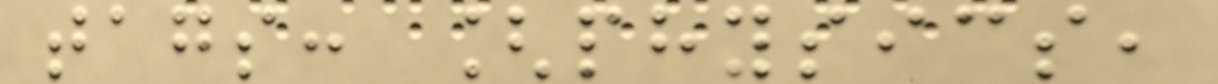tags: [physics,
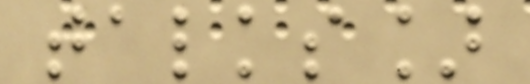talks]
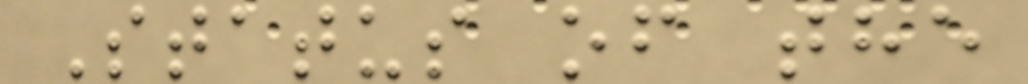Status of the
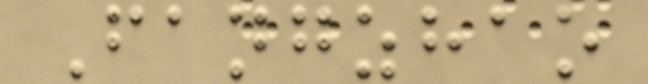Fangzhao
